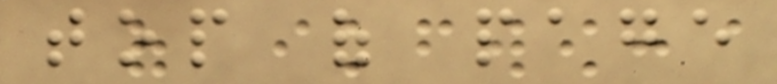top of page
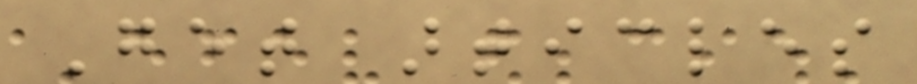Get articles
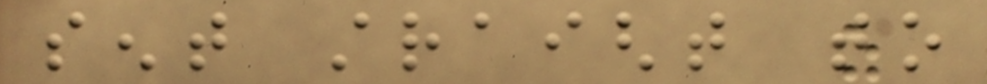sent straight to
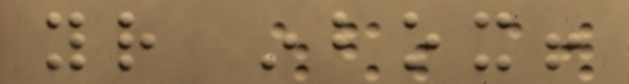your inbox!
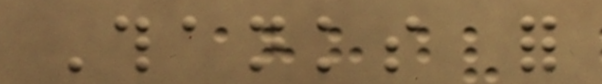Thanks for
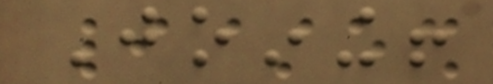Joining!
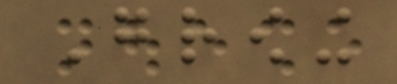Growing
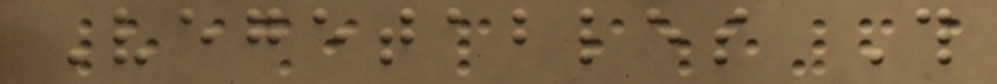Vegetables This
